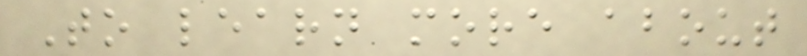To learn more about
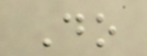Do
